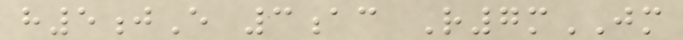h5jE 3ac R7mJM
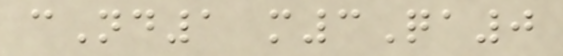cNd1 m3Qa0
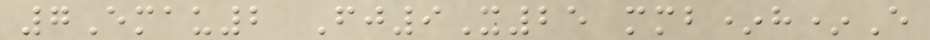7Emau2 Fj9X25 mmb*h*E
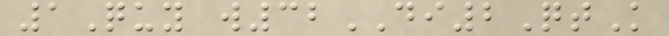1Quy w32DI2QtK
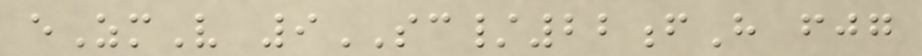eZmV 9SC/22fH fjg
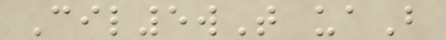Cil5wT uaB
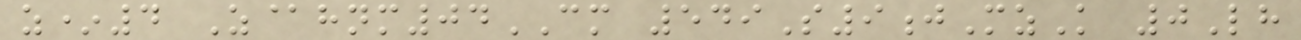z*4 Z@hnm04CM 549S9jMzK 0Lh
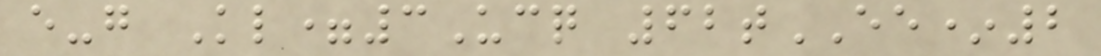e-g Kl=3Ucq 62tEE*2
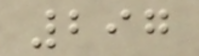297
